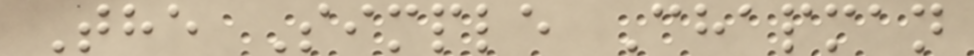The Simple Chapman
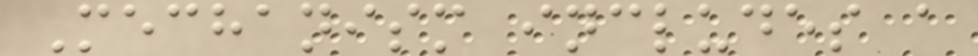Mechanism includes a
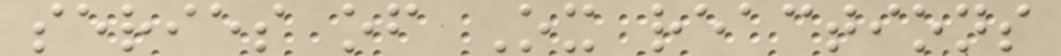series of Ox reactions
